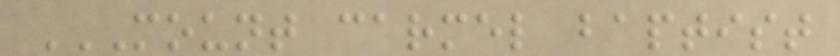MOUNT CARMEL BAPTIST
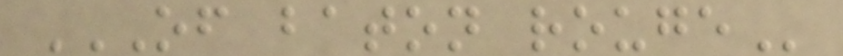OF BATON ROUGE
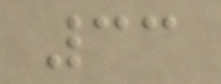33
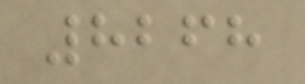8268
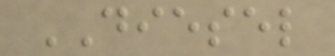DIESEL
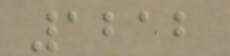1212
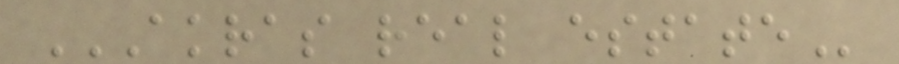AKRAS REAL ESTATE
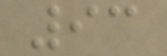93
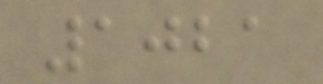1021
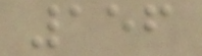156
